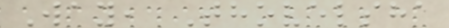Way, Thovelsha
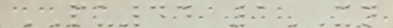PU44 1XN
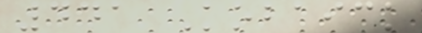441 Kobaick
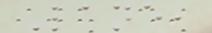Lane,
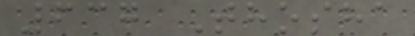637 Thosha
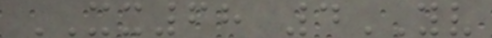XX68 4YV
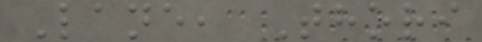Lane, Thori
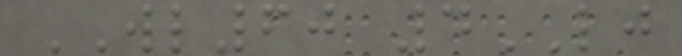WL60 4LJ
